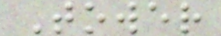Tower
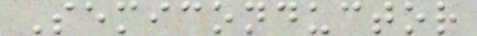Semiconductor
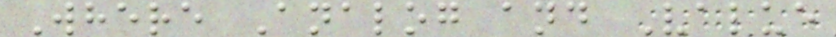Where Analog and Value
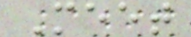Meet
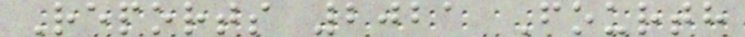Reports 2021 Fourth
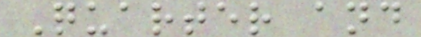Quarter and
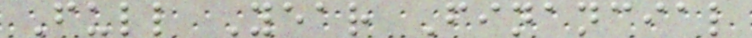Full Year Financial
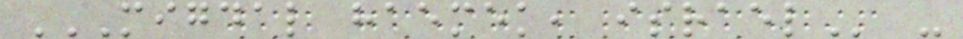MIGDAL HAEMEK, ISRAEL -
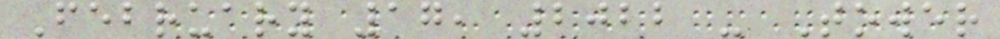February 17, 2022 - Tower
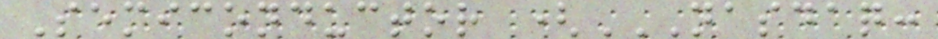Semiconductor (NASDAQ:
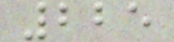225
